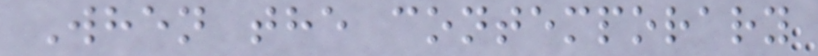When the contemporary
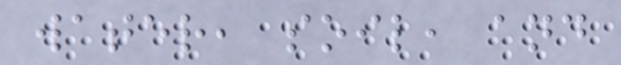water, soil, and
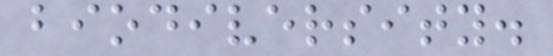biodiversity.
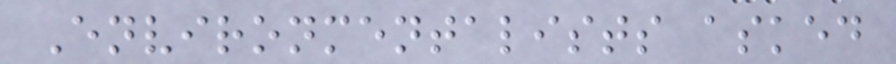Environmentalists asked
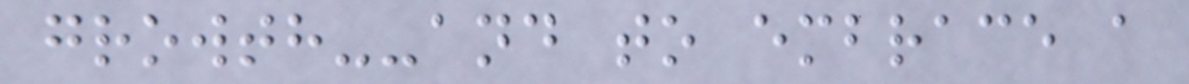growth--and to embrace a
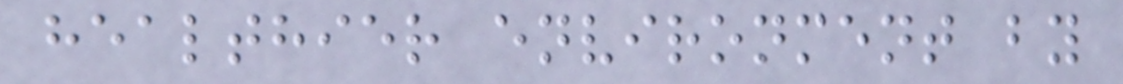healthier environment by
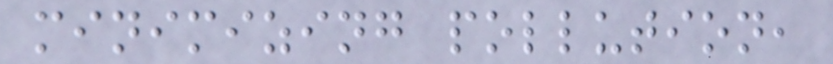minimizing pollution,
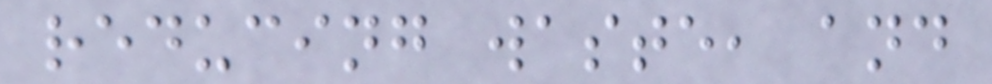reducing waste, and
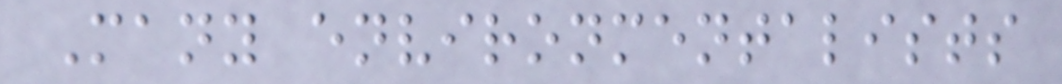Many environmentalists
